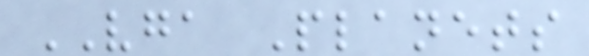VGA Planets
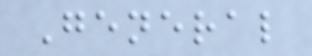General
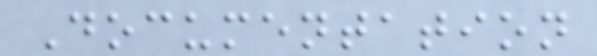Documentation
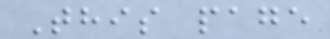This page
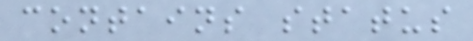contains status
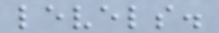levels.
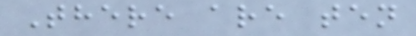There are ten
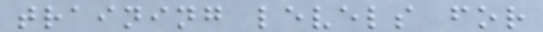training levels for
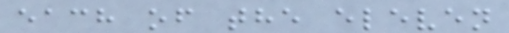each of the eleven
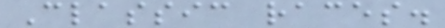Classic races.
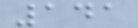141
